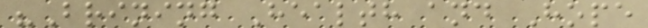"Brining Health and Hope
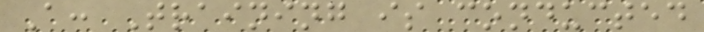A: Training is conducted
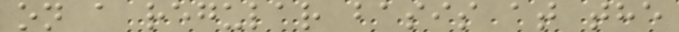on a regular basis at the
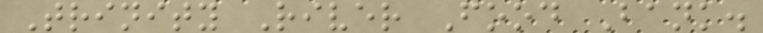Trinity River Food Bank.
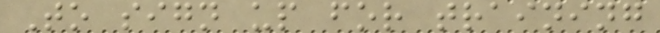To sign up for training
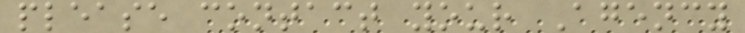please contact your Agency
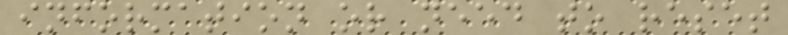information or need to reset
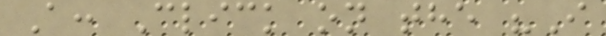A: Click on the "I
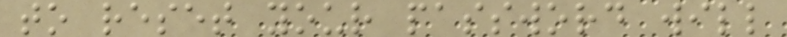to reset your password will
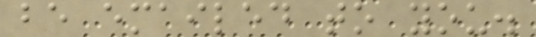be emailed to you.
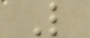L
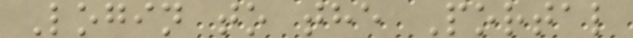Login to the Portal
